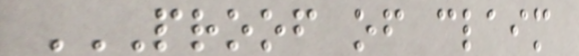PROOF OF CLAIM
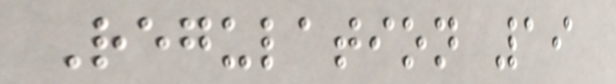Regulation 19
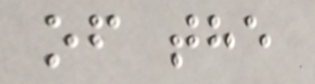of the
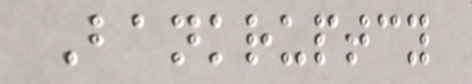Bankruptcy
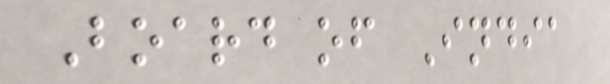Board of India
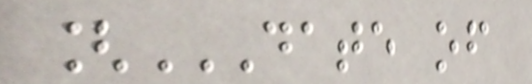[DATE OF
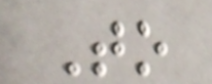To
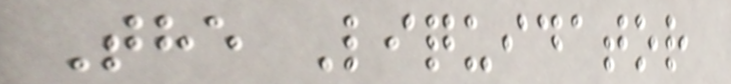The Liquidator
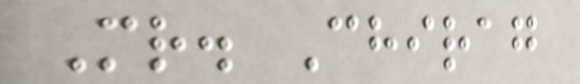Mr. Chirag
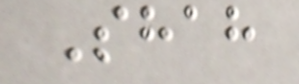Shah
